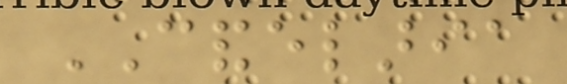CANDELARIA
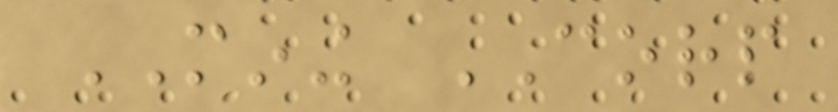MINING CORP
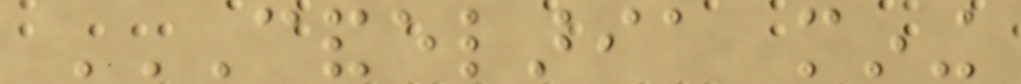CANDELARIA MINING
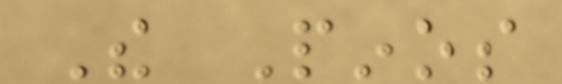The Pinos
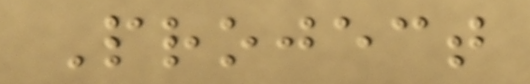Project
